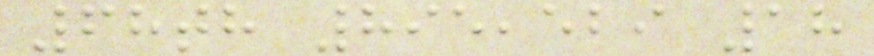68th 895,529 18
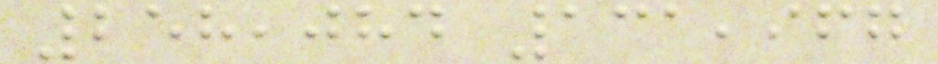258,084 131,967
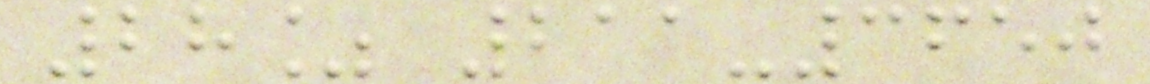28% 211-3650
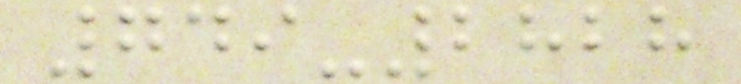749-2828
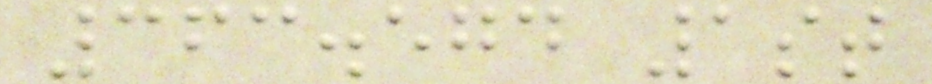363.574 1st
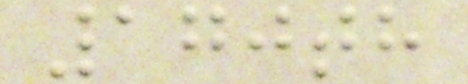170th
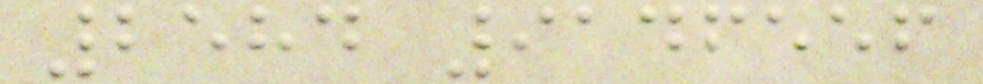2584 9146556
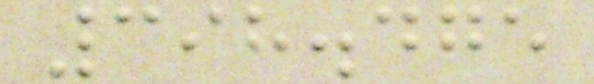398.475
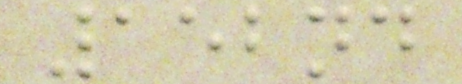152nd
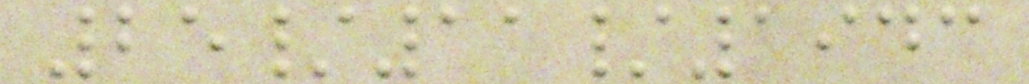25/11/1943
